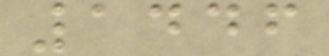1446
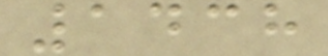1438
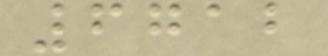6712
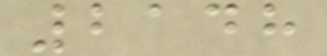2148
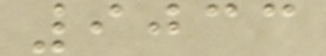9033
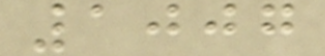1007
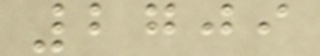2709
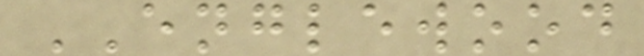ENGLEWOOD
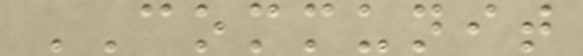COMMUNIT
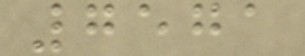7571
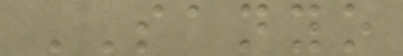SANYO
